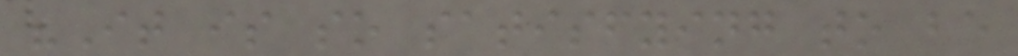"It is so satisfying to be
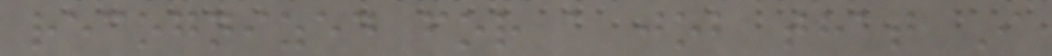recognized for a job that I
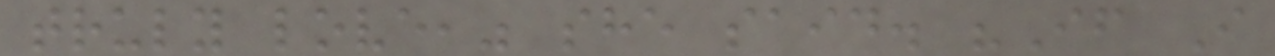truly love," she said. "If I
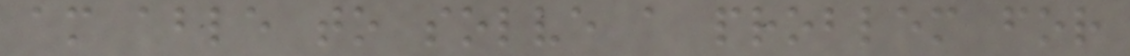am able to solve a problem for
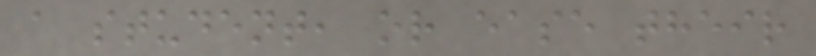a student, or ease their
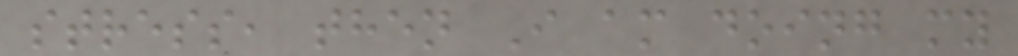stress, then I am doing my
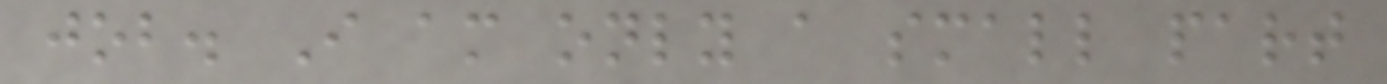job. I am only a small part
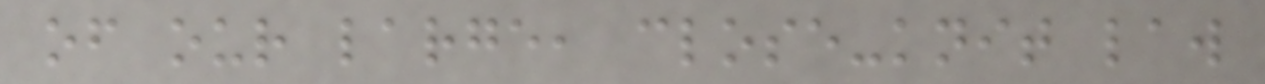of our large, close-knit law
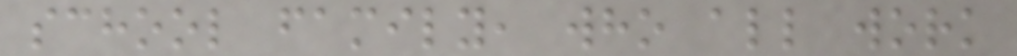school family, who all work
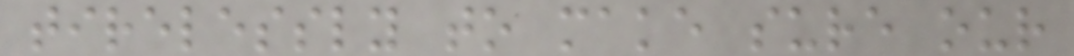tirelessly to make sure our
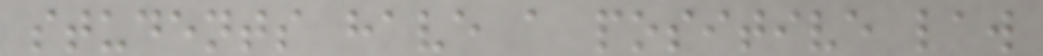students have a positive law
